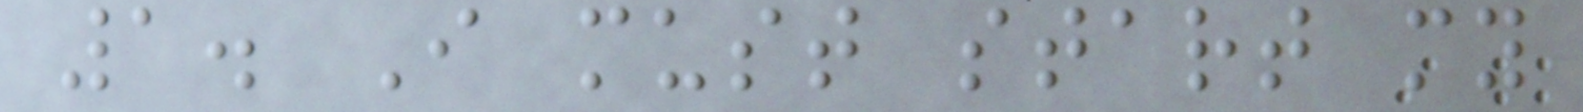1. I must start my
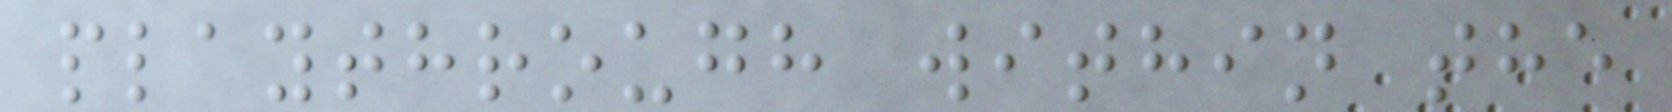playthrough within the
